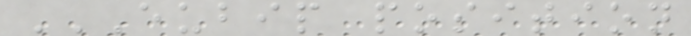EUBIP POSITION
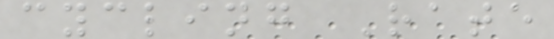cycling Rate
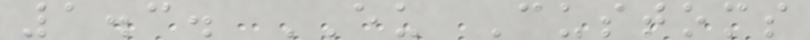1.3. EU Customs
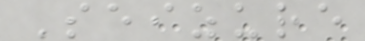Seizure
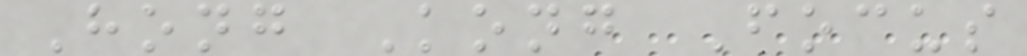Hong Kong Focus
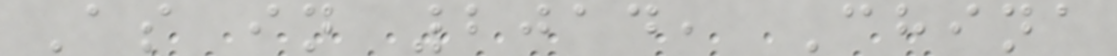As in 2014, China
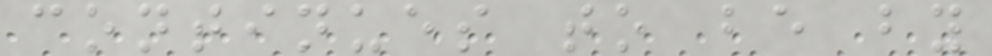continues to be by
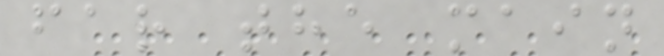far the main
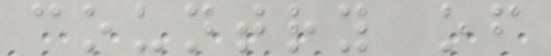country of
